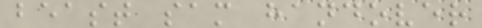beast sam handover
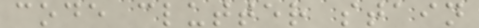code clutter stain
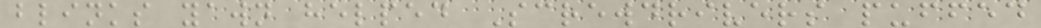blinks yawn helped Screwdrivers puffed
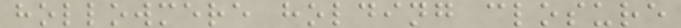hollowmere holding closure
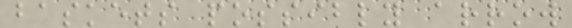baskets possibly arrow
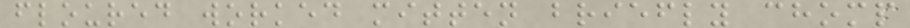floured worked mitten briefly chomp
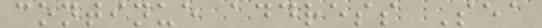continue address Sea
